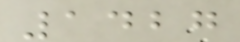1427
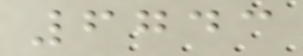6743
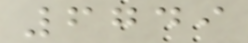6749
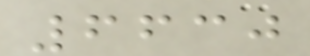6630
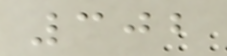302
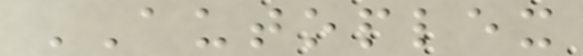AUTOPLEX
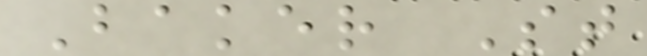Baker St
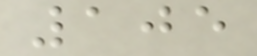105
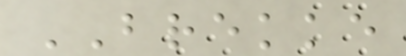BREKKE
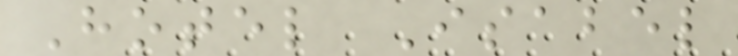Hotel Isabel
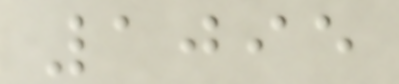1095
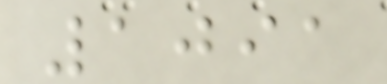1091
